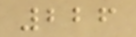226
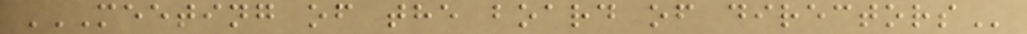MEETING OF THE BOARD OF DIRECTORS
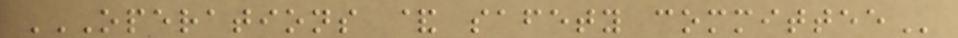OPERATIONS & SAFETY COMMITTEE
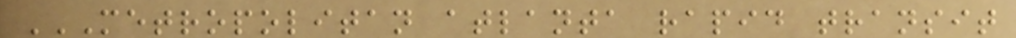METROPOLITAN ATLANTA RAPID TRANSIT
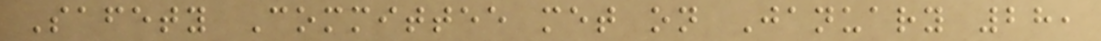Safety Committee met on January 28,
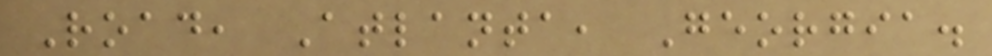Road, Atlanta, Georgia.
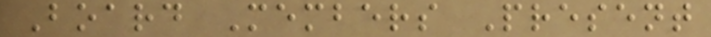Board Members Present
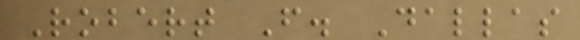Robert F. Dallas
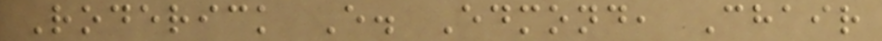Roderick E. Edmond, Chair
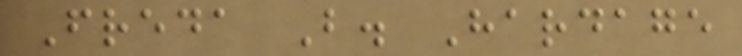Freda B. Hardage
